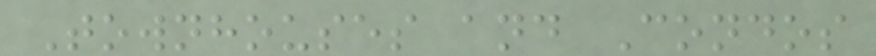Townhouses and Condos
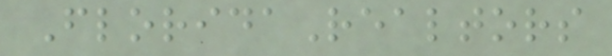FloridaRealtors
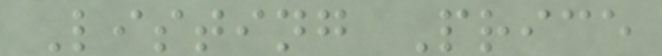Listing Price
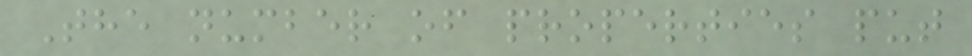The number of properties put
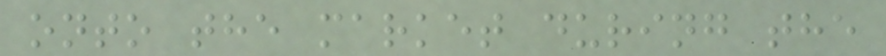onto the market during the
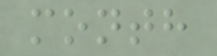month
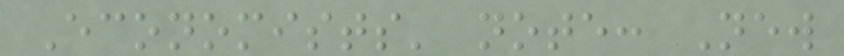Economists' note: New
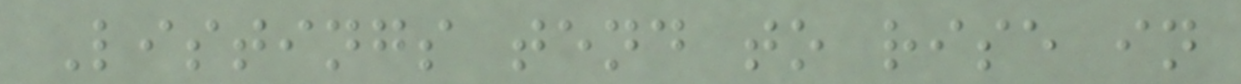Listings tend to rise in
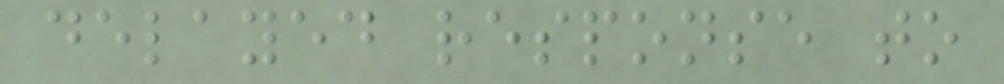delayed response to
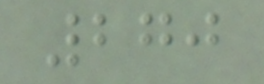270
